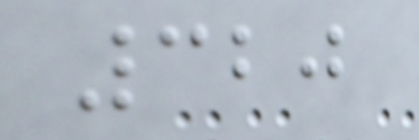320
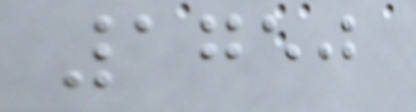1750
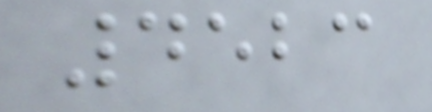4523
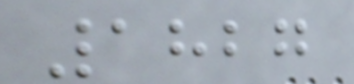1827
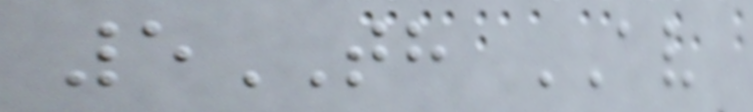5TH AV
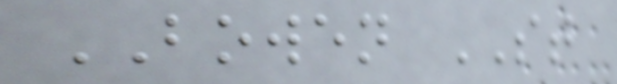BOWEN ST
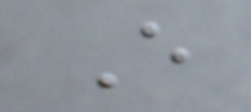E
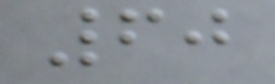60
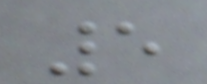5
